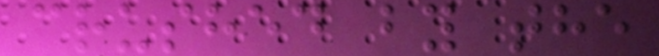crushed by the
